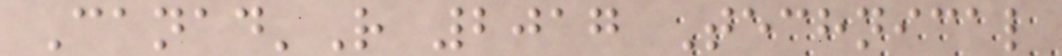Canad'R 2017 Technical
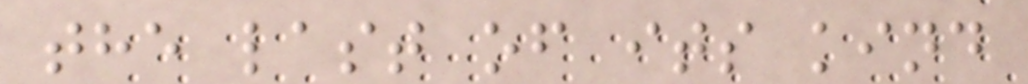the last of its kind
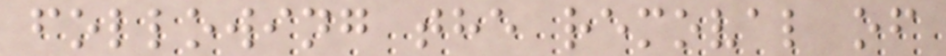following the removal of
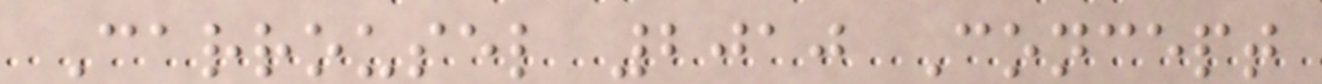Carrousel 2010 Concept
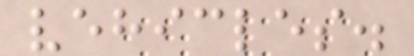vehicles.
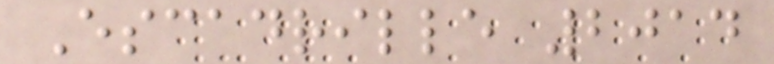Escadrille 2014
